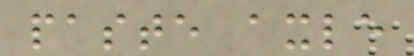paste axle
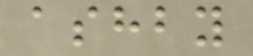ashby
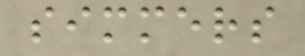simmers
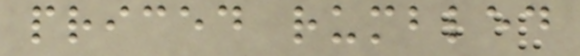priced rumbled
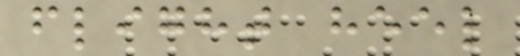flight heel
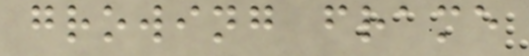growing frame
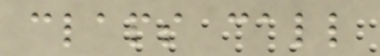claps call
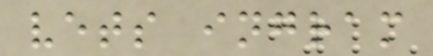vets ingram
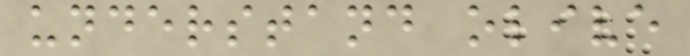understand olive
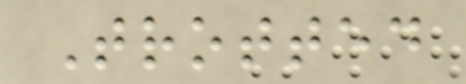Trotted
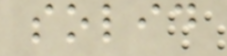solid
